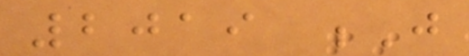2019 J
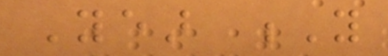Year Y
